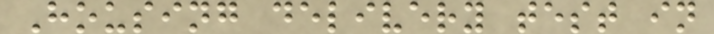Housing delivery test in
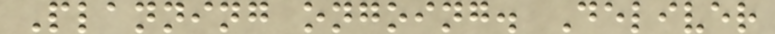Planning ongoing. Deliver
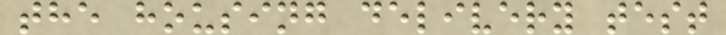the housing delivery test
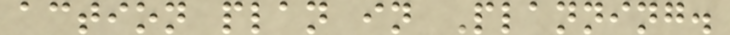action plan in Planning.
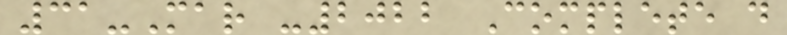31-Mar -2022 Complete d
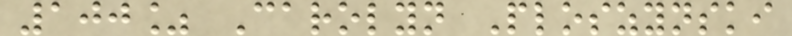100% Carolyn Ploszynski
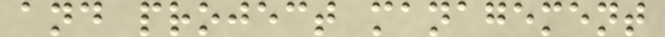and project management
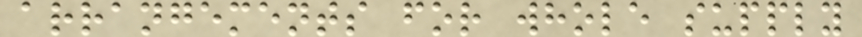arrangements for whole supply
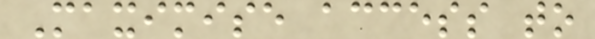Maximise access to
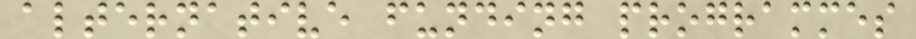alternative funding programmes
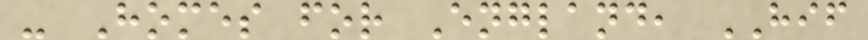- Homes for England, HIF
